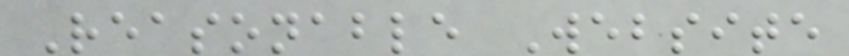Reasonable Website
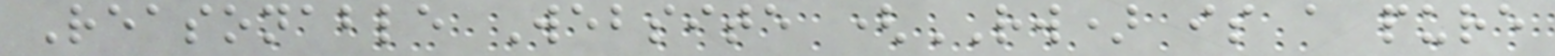Reasonable Website (RW) is a pure
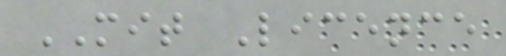MIT Licence
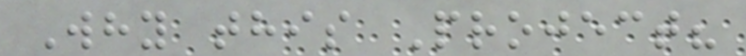Why this Project?
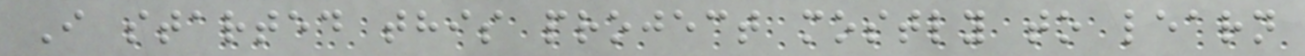I started this project mostly to learn
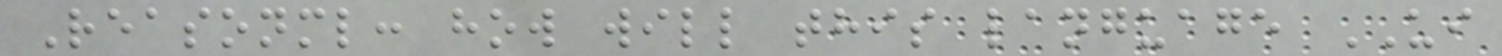Reasonml: how will this language UI
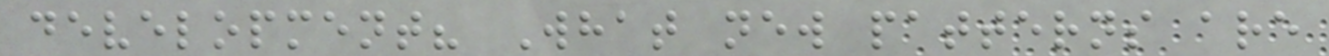development? What new patterns are
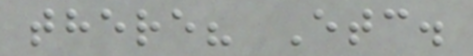there? Etc.
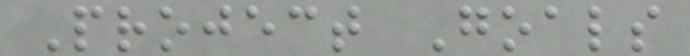Project Goals
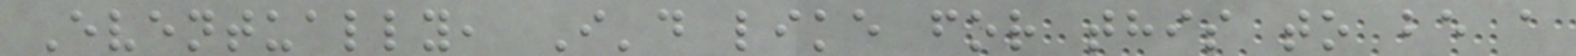Eventually, I'd like for this to be a
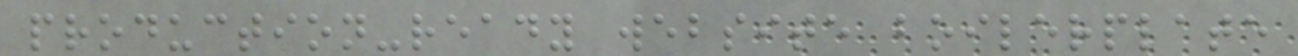production-ready website boilerplate
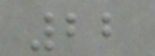22
